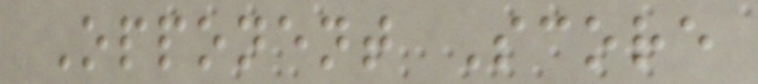Opponent Score
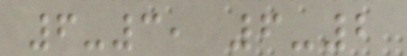6-3, 6-2
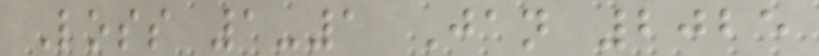Loss 1-1 Jan 2025
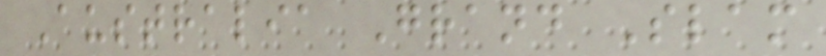Australia Grand Slam
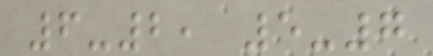6-2, 5-7
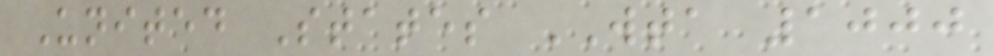United States WTA 1000
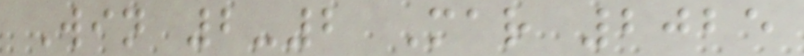Win 2-2 Mar 2025
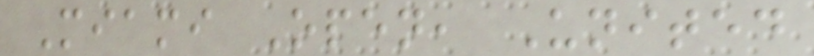Miami Open, United
